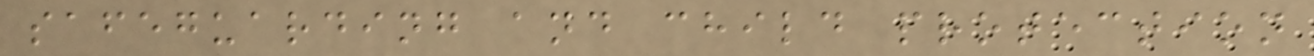safeguarding and child protection
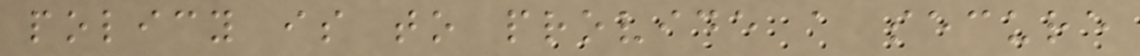policy is to provide a secure
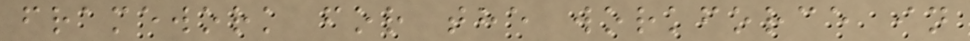framework for the workforce in
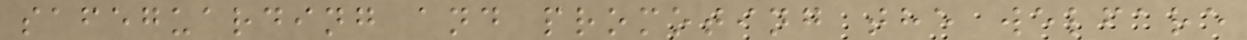safeguarding and promoting the welfare
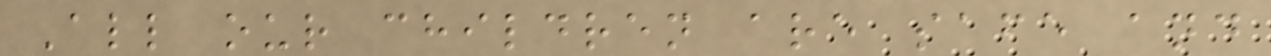All our children are safe and
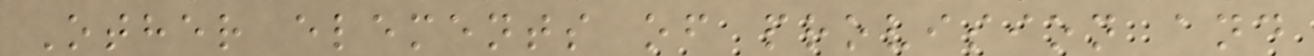Other elements of provision and
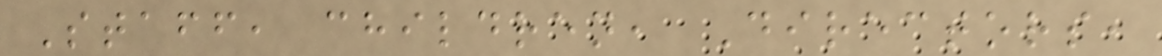Staff, children, Directors,
